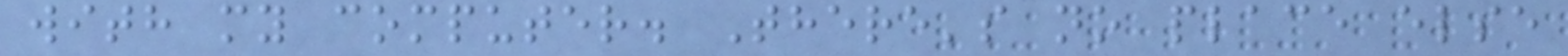with my computer. There's no place else
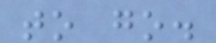to go.
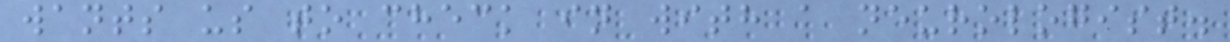wants us to check in with a neurologist.
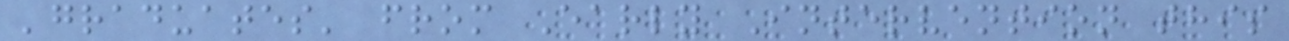'graduates' from Early Intervention this
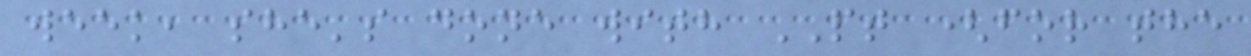week, she's done with PT (for the
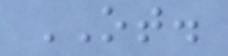OT.
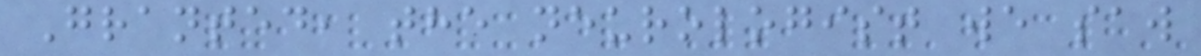Granted, the neurologist we saw
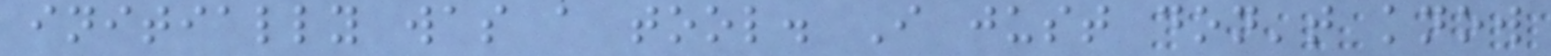initially was a tool. I just don't know
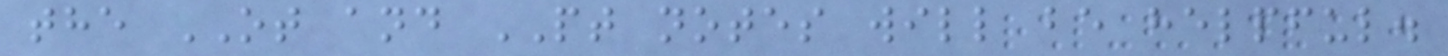the OT and PT notes will be helpful.
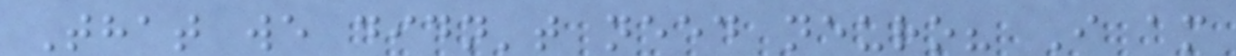That we didn't need neuro? I am
